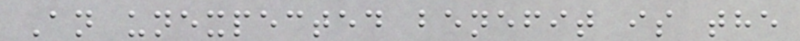An unexpected benefit is the
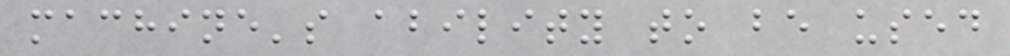machine's ability to be used
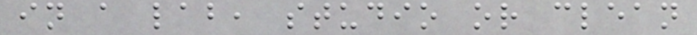in a lab, studio or clean
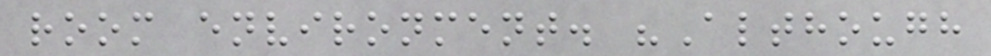room environment. "Although
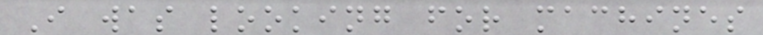I was looking for machines
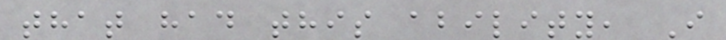that had this ability, I
